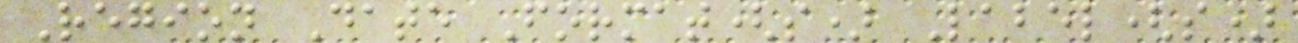Region Date Format(s) Label(s)
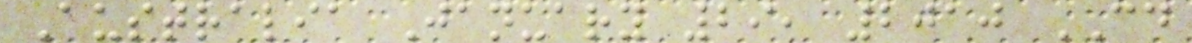Australia January 29, 2010 CD
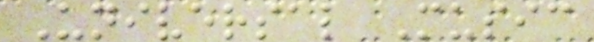Universal Music
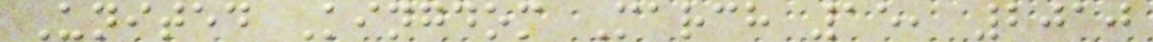United Kingdom March 15, 2010
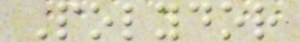Polydor
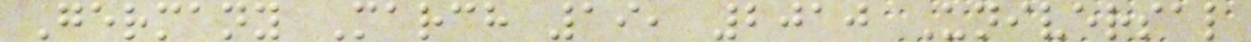Germany March 19, 2010 Universal
